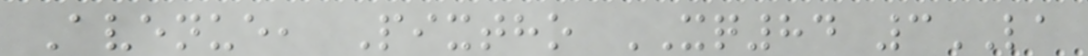Avenue, Pixtho XQ84 3LA
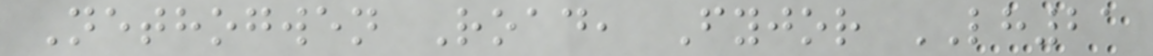Nethogwen Road, Fyjor LH21
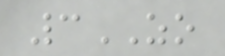3ZO
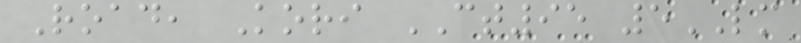Road, Kori CT95 5LM
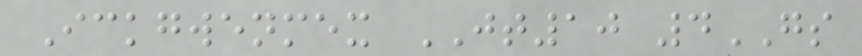Ickgwenmex JT10 4GS
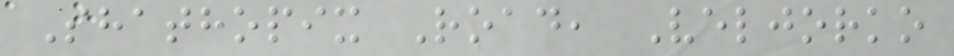Shathopix Road, Veljorko
